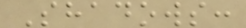Shadows:
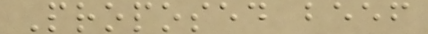Proposed beef
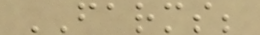FARMS;
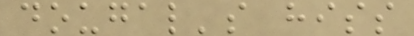dougal's hiss
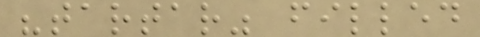"tartar" filled
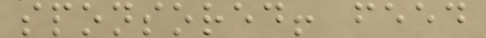sponsored! feed
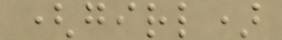(girl)
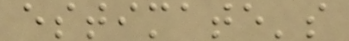estimate's
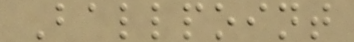Ballpoint
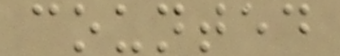counted
